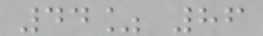44% 86
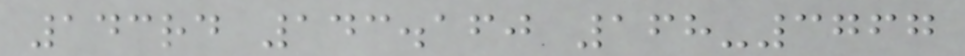143rd 143.160 168-3767
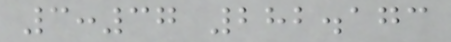3:37 282.173
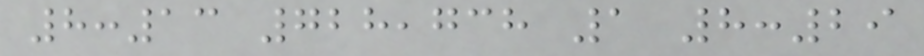8:13 728,738 1 8:29
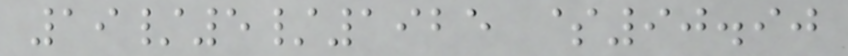19/5/1925 $90.90
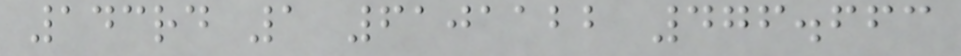143rd 1 6101122 476.663
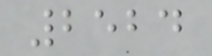2524
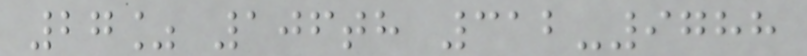27% 106th 312-9788
